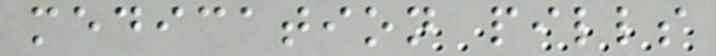medication pills
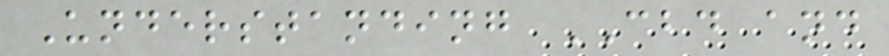Understanding CBD and
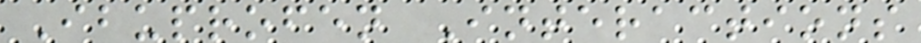Ibuprofen Interactions
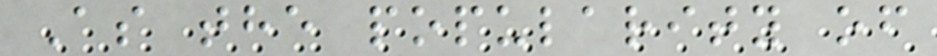As the popularity of
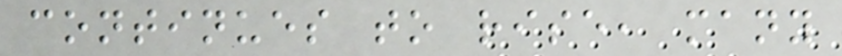continues to rise, many
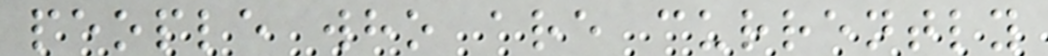people who are currently
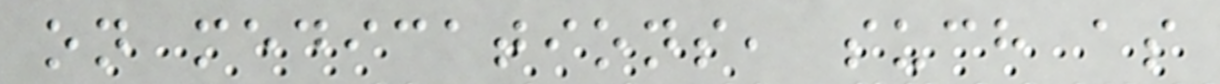on medications, such as
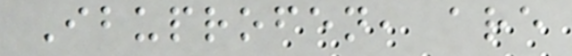Ibuprofen, are
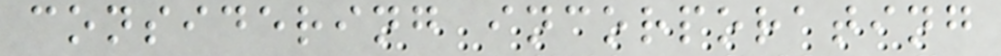considering incorporating
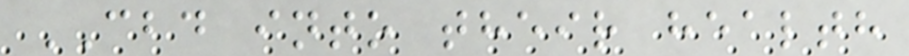CBD into their health
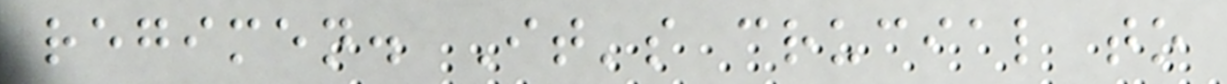regimen. It's crucial to
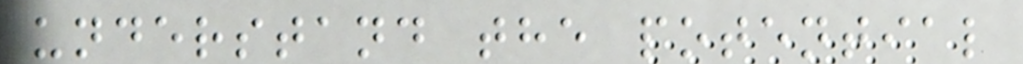understand the potential
